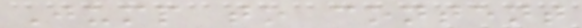Jump to content
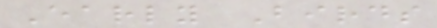Early Birds
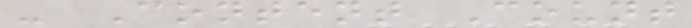- Content Count
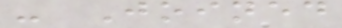- Joined
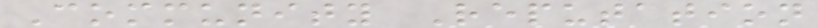Community Reputation
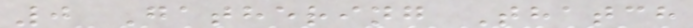0 Gathering Thatch
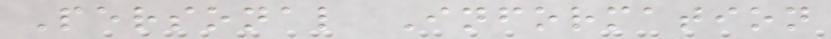Personal Information
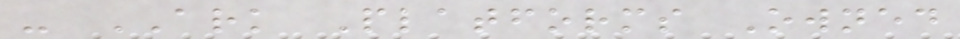- ARK Platforms Owned
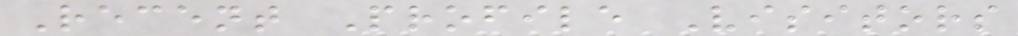Recent Profile Visitors
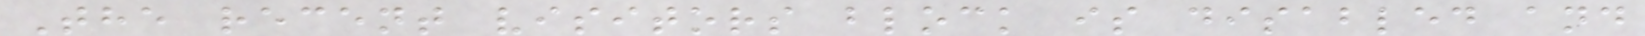The recent visitors block is disabled and
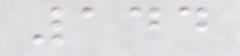144
